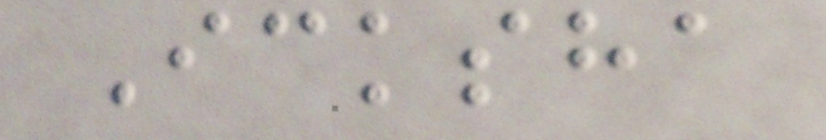Icksha
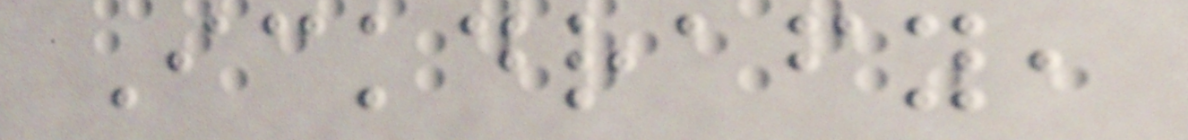Ickdrafy,
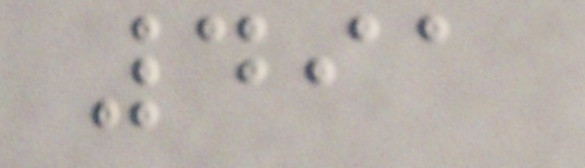491
